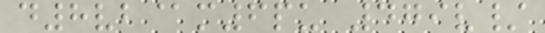d8vb@m6pu 479v/
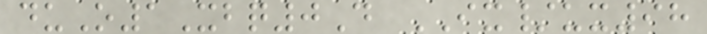duO1Xbq0D IX/ux98
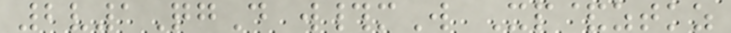2v1QgD w#mW Xp&ztkz
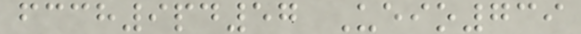fcch9pd57 Ueio739
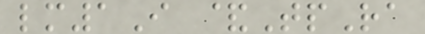lm1I &TpRa
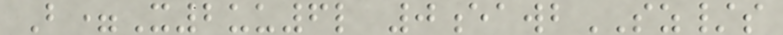B=X2uu6l 0eawbSZ/s
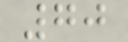70
